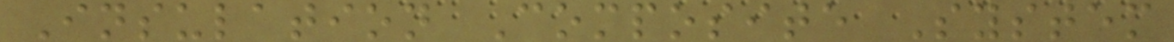Insulation Composite System
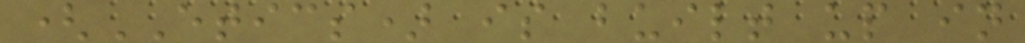(ETICS) is built up in
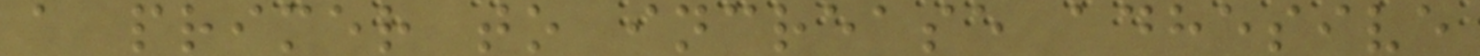a primer to increase adhesive
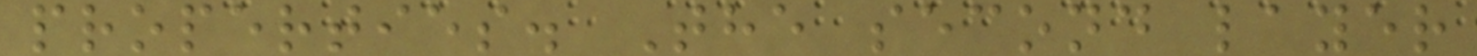properties. The second layer
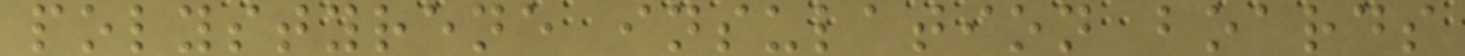polystyrene insulation boards
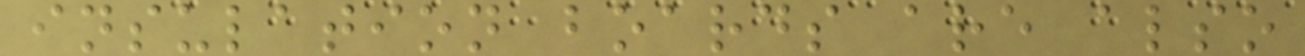insulation boards are also
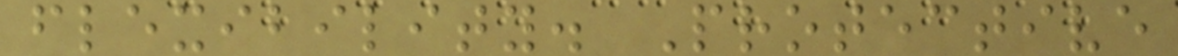flexibility. Protective
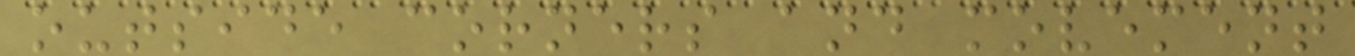outside corners and movement
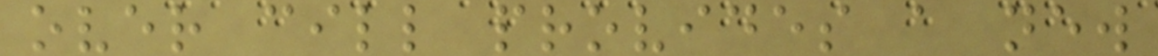over cill provides a new
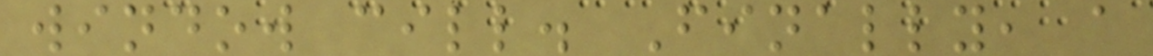window cill. Finally, a
